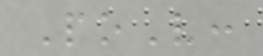PoV:
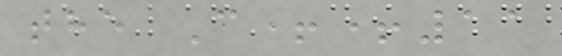the C++11
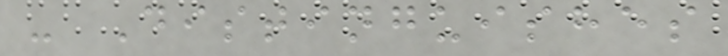- Distinguishes
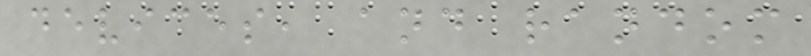devices, and random
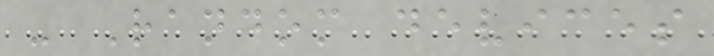- Random devices
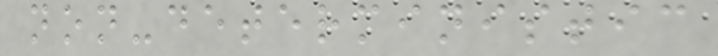non-deterministic
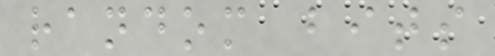random bits
